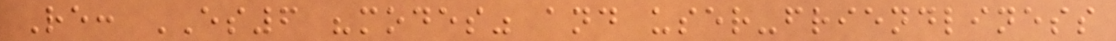Re: ES6 "modes" and user-friendliness
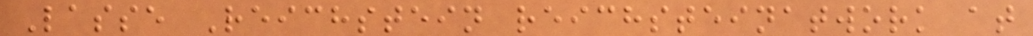Lasse Reichstein reichsteinatwork at
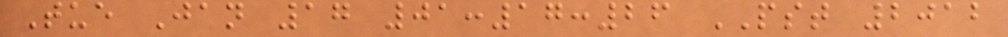Tue Jan 17 01:17:26 PST 2012
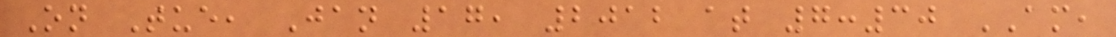On Tue, Jan 17, 2012 at 7:30 AM,
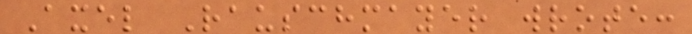Axel Rauschmayer wrote:
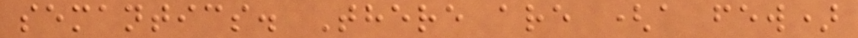semantics. There are (a few)
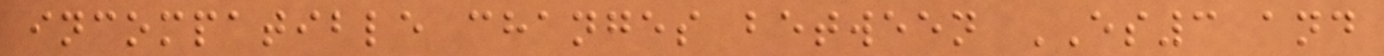incompatible changes between ES3 and
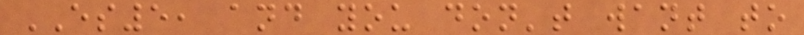ES5, and you don't want to
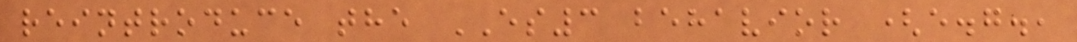reintroduce the ES3 behavior (e.g.,
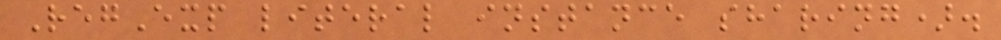RegExp literal instance sharing).
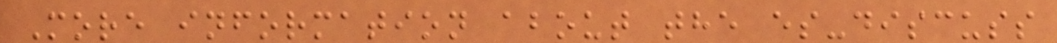More information about the es-discuss
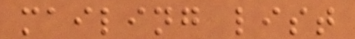mailing list
